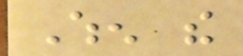When the
